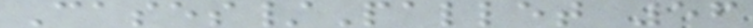Cases/Pallet 56
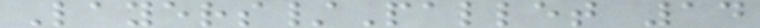Layers/Pallet 14
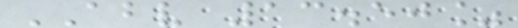ABV 13.50%
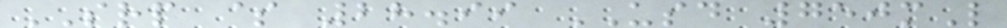SRP $ 28.99 USD 750mL
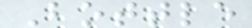Bottle
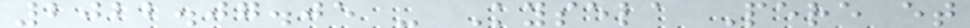2022.07.05 - Kysela Pere et
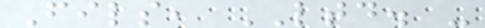Fils, LTD. -
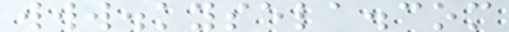www.kysela.com
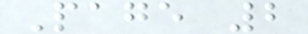Page 2
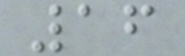16
